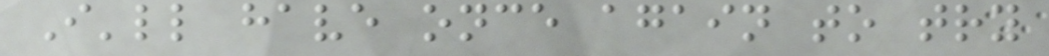I'll have once again to try
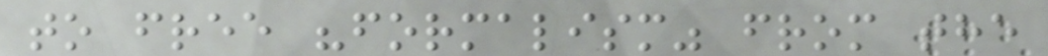to free "formalism" from the
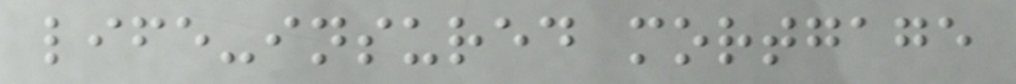life-insured mortgage
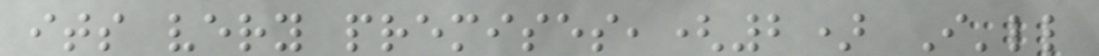its very premises,(2) I'll
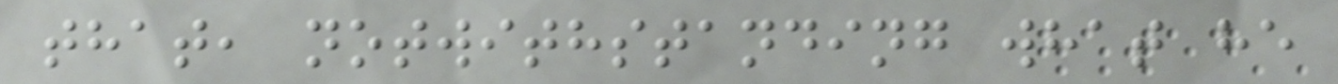that, notwithstanding what he
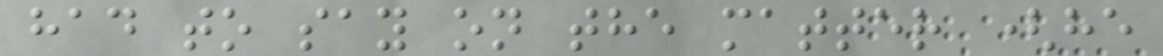had to say on the matter (he
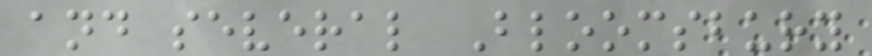and several Bloomsbury
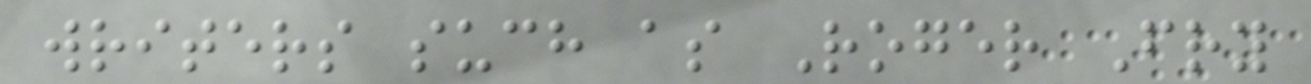writers such as Roger Fry
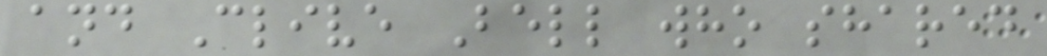and Clive Bell who shared
